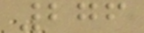276
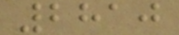2810
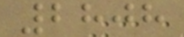2808
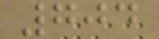704
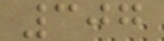307
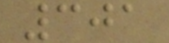301
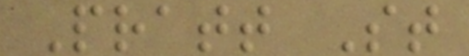Pratt St
